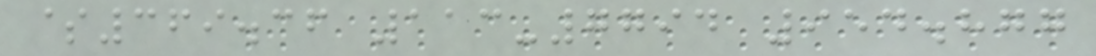$369.36 113-7794 954.877
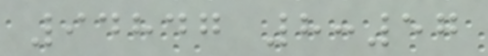94847 8:57
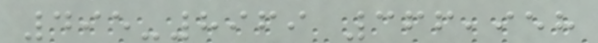495-8969 366,958
